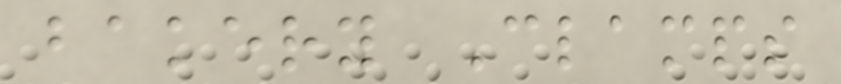bakery Clamps
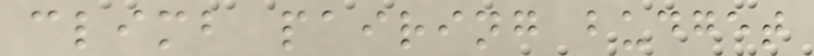climb pairing budget
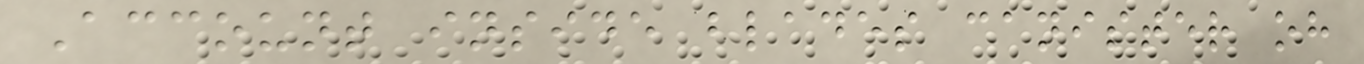Account inside blades canister oh
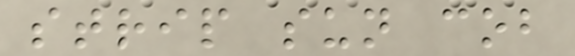strip sun cob
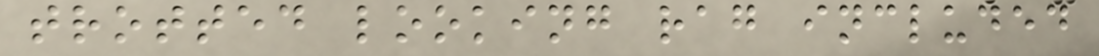trotted looking rag included
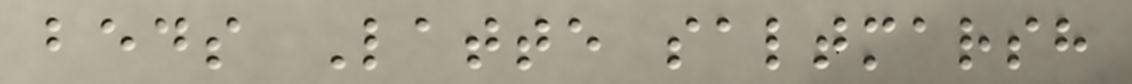beds Latte saltmarsh
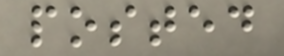posted
